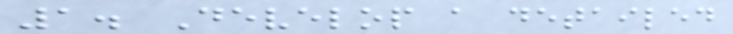1. Develop a detailed
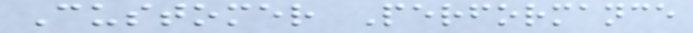Customer Performance
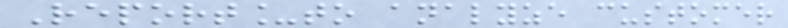Report_to analyze customer
